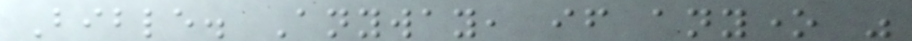Bible. Anyway, if anyone was
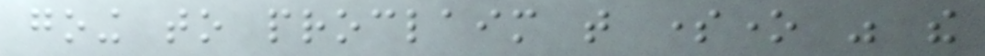going to proclaim that someone was the
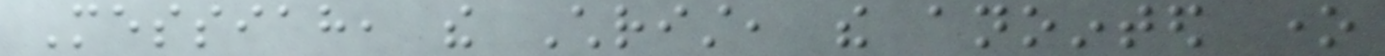Messiah, the Christ, the anointed one
